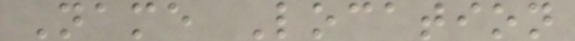Name Location
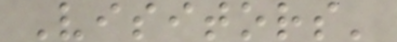Visitors'
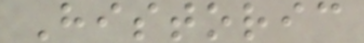Historic
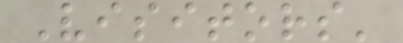Visitors'
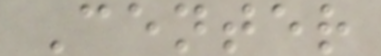Center
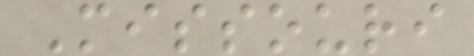Missouri
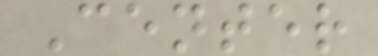Center
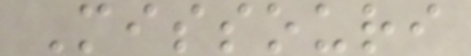Missouri
